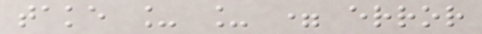take _ _ = error
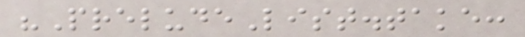"PreludeList.take:
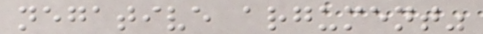negative argument"
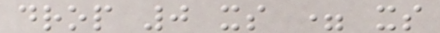drop 0 xs = xs
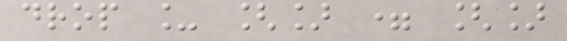drop _ [] = []
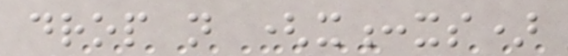drop n (x:xs)
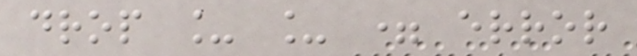drop _ _ = error
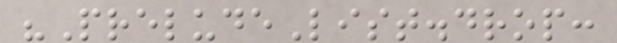"PreludeList.drop:
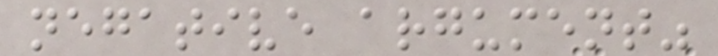negative argument"
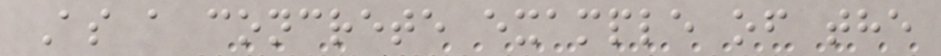As a concrete example of the
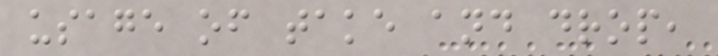usage of take and drop,
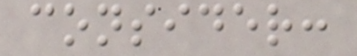consider:
